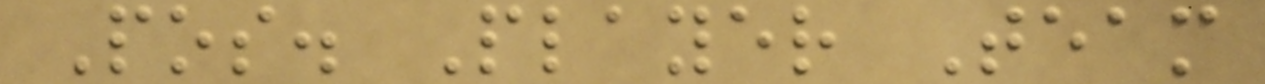Pos. Player Team
